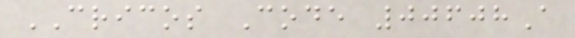CRICOS Code 00608A
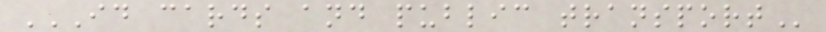ID CARDS AND PUBLIC TRANSPORT
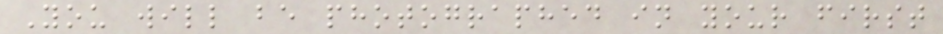You will be photographed in your first
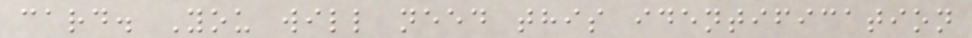card. You will need this identification
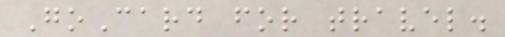GoCard for travel.
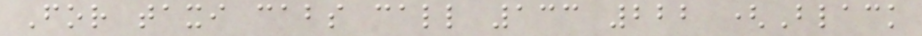For taxi cabs call 133 222 (Black
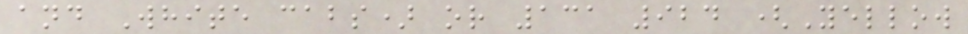and White cabs) or 131 924 (Yellow
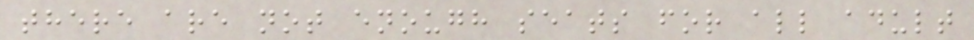there are not enough seats for all adult
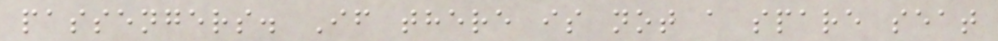passengers. If there is not a spare seat
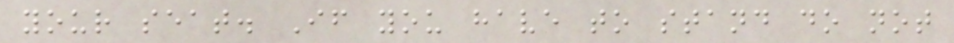your seat. If you have to stand do not
